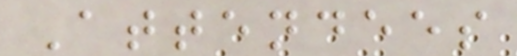Attendees
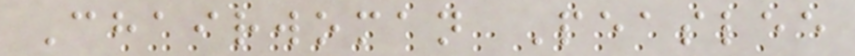Chairwoman Peaslee
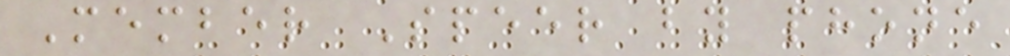Member Speer by phone
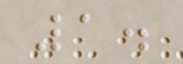1.
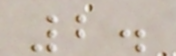2.
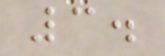3.
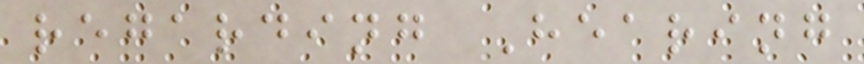regarding Hearing
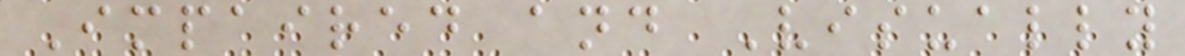Impaired and Visually
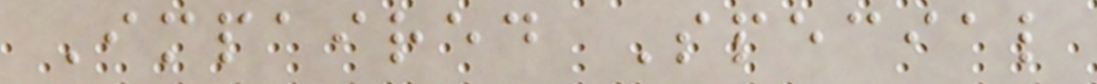Impaired Special
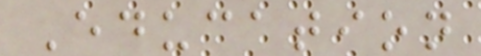Education
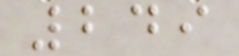249
